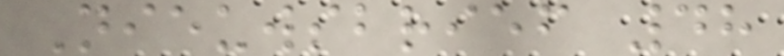Nieuwsbrief 48
